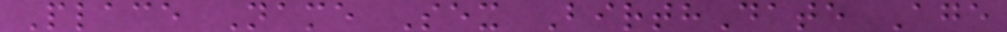Place Name Sex BirthDate Age
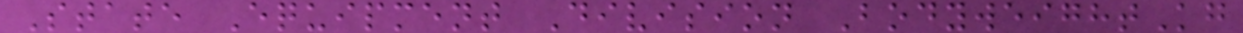State Equipment Division BodyweightKg
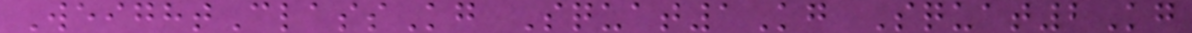WeightClassKg Squat1Kg Squat2Kg
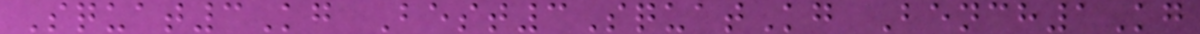Squat3Kg Best3SquatKg Bench1Kg
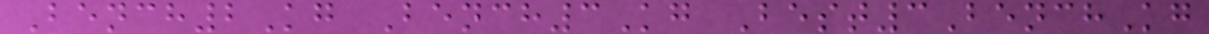Bench2Kg Bench3Kg Best3BenchKg
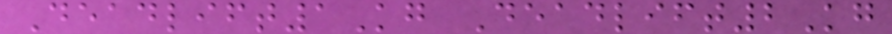Deadlift1Kg Deadlift2Kg
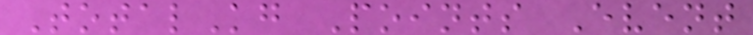TotalKg Points Event
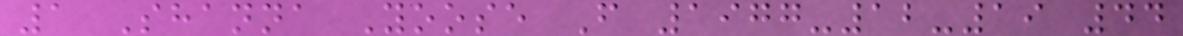1 Shanna Yoose F 1977-12-19 44
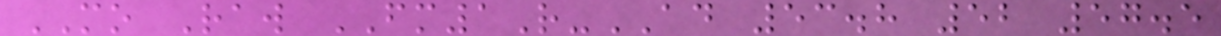MO Raw FM1R-AD 53.8 52 57.5
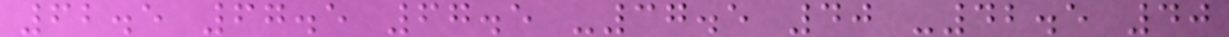62.5 67.5 67.5 -37.5 40 -42.5 40
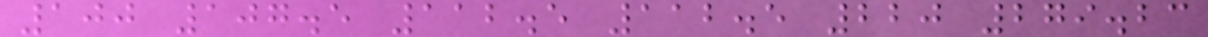100 107.5 112.5 112.5 220 279.23
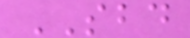SBD
